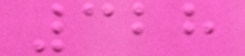328
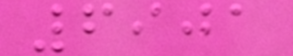6901
